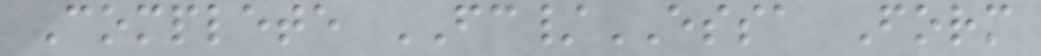Complete FC/ESSA Form
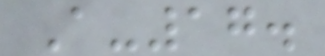A-17.
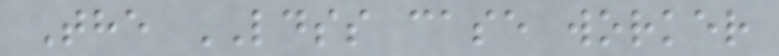The LDSS case worker
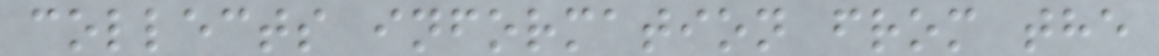collects information from the
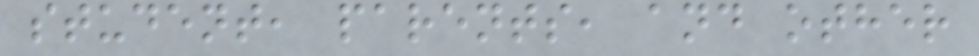student, parents, and other
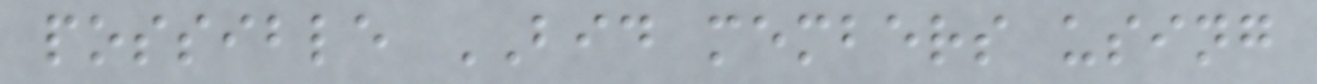possible BID members using
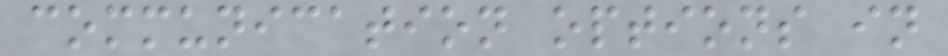communication options in
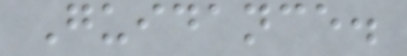Guidance.
